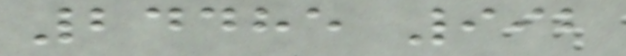24485 992
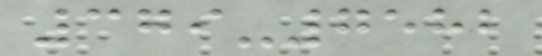379-7582
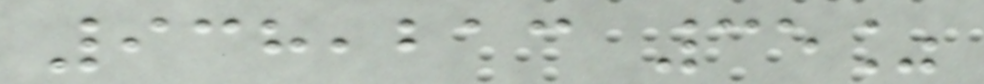938,213 35%
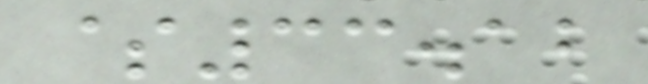$33.12
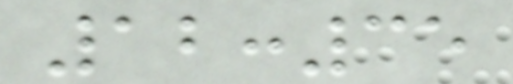12:35
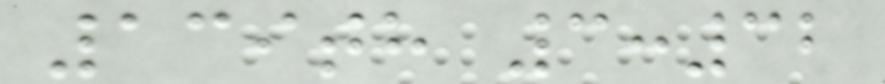139th 3:32
